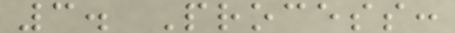3. Process:
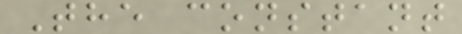The constant
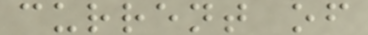current of
